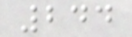244
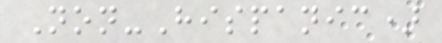Non-Hispanic)
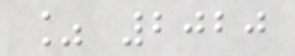% 2020
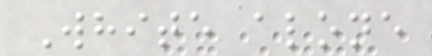White alone
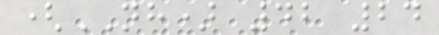(NH) 42 24
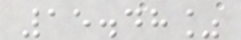15.48%
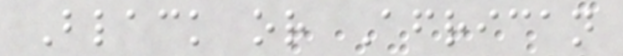Black or African
